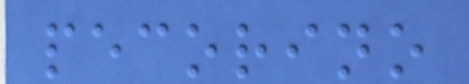pecorino
